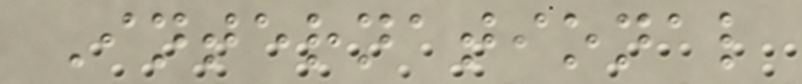International
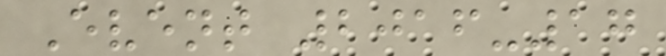Event 2016-17
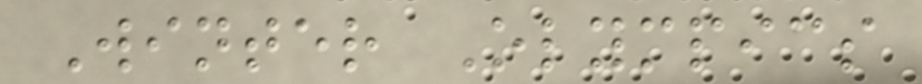Winter Olympics
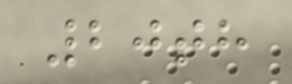20th
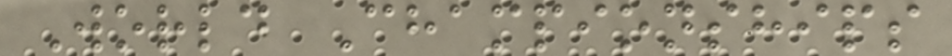World Championships
